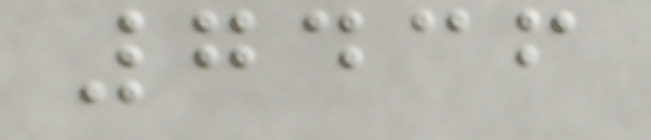7436
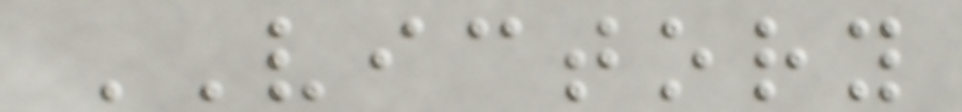VICTORY
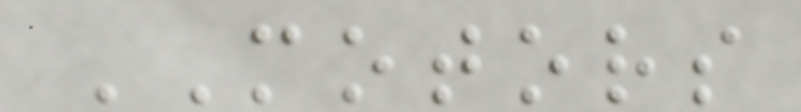MOTORS
